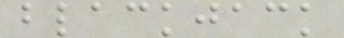blackjack
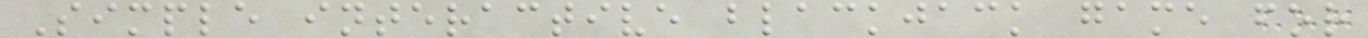Simple interactive blackjack game for
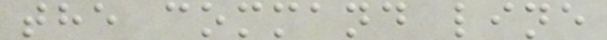the command line
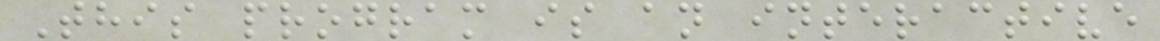This program is an interactive
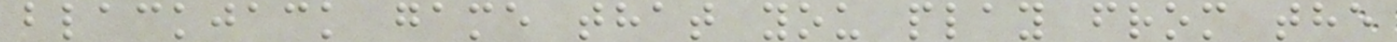blackjack game that you play from the
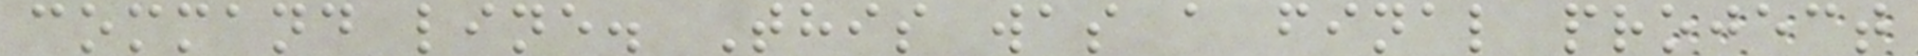command line. This was a final project
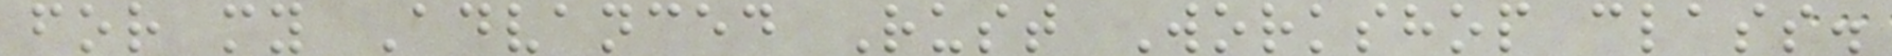for my Advanced Rust Workshop class.
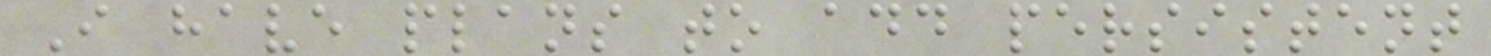I have plans to add persistent
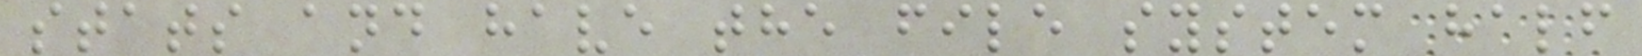stats and have the file system half
